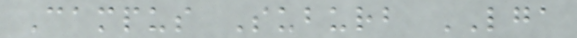Campus Suburb LGA
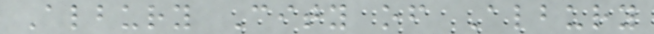Albury City of Albury
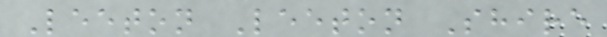Leeton Leeton Shire
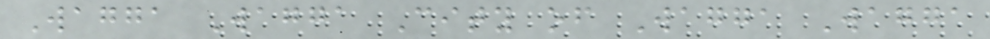Wagga Wagga City of Wagga Wagga
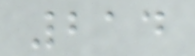214
